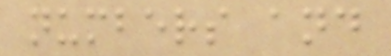numbers and
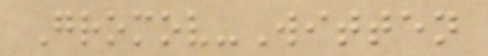Gromov-Witten
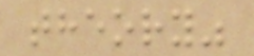theory"
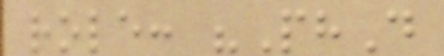role: "PhD
